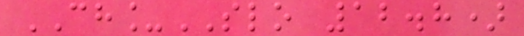CH_SLO 12.8)
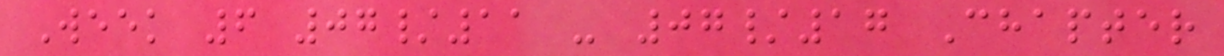Week 6 07/11 - 07/17 Chapter
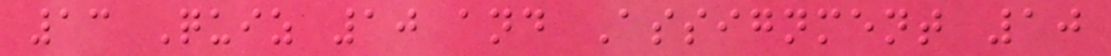13 Quiz 10 and Assignment 10
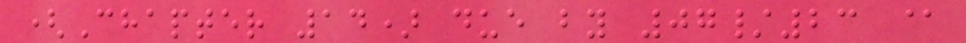(Chapter 14) due by 07/23 @
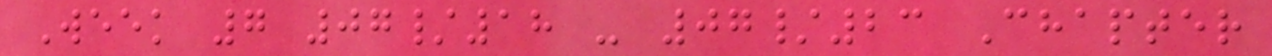Week 7 07/18 - 07/23 Chapter
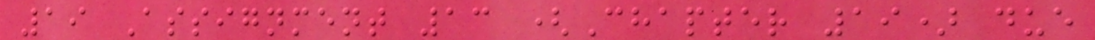19 Assignment 13 (Chapter 19) due
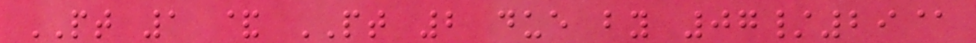PT 1 & PT 2 due by 07/29@
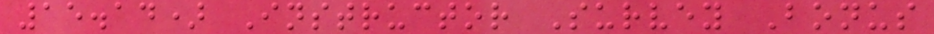15.14) Instructor Survey Bonus
